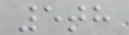5th
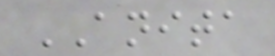ANITA
